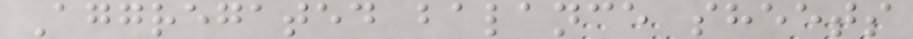Aggregated balance sheets
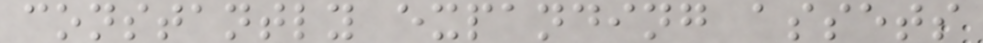constantly expanding assets
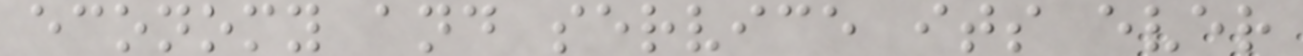economy and service its ever
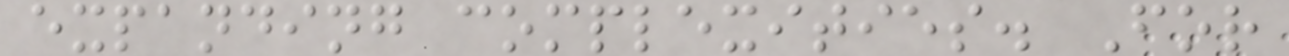expanding complexities. For
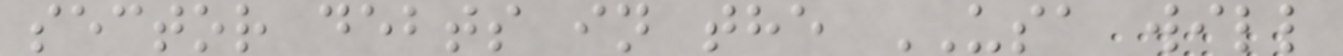sector debts in the USA will
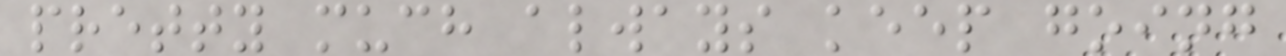pretty much always keep going
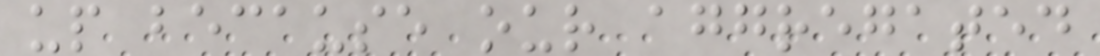up because our aggregated
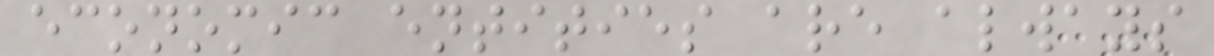economic entities are always
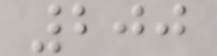200
